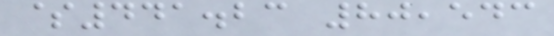$441.23 80,543
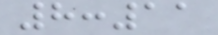8:11
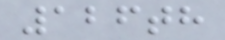126th
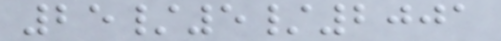25/5/2001
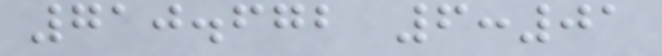710.672 6:01
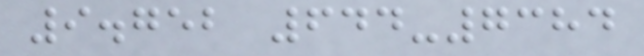9.752 644-7384
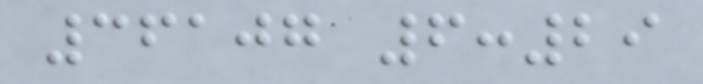36107 6:29
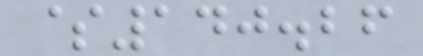$140.26
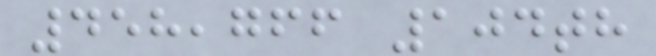458,766 104th
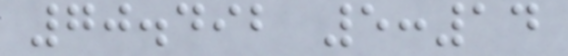70.492 5:14
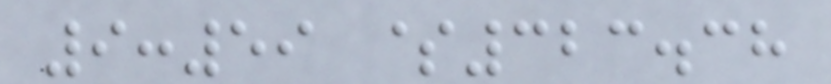9:59 $323.38
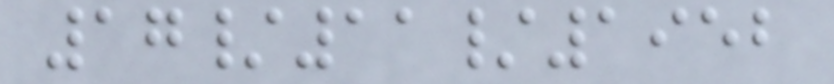17/11/1952
